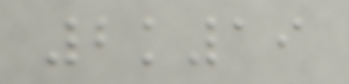2k19
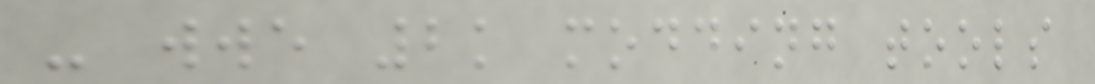- wwe 2k modding tools
